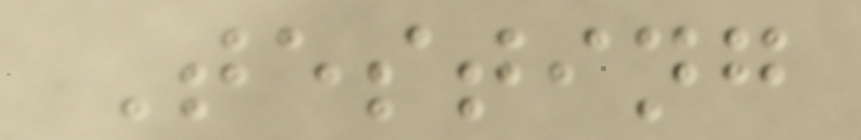Testing
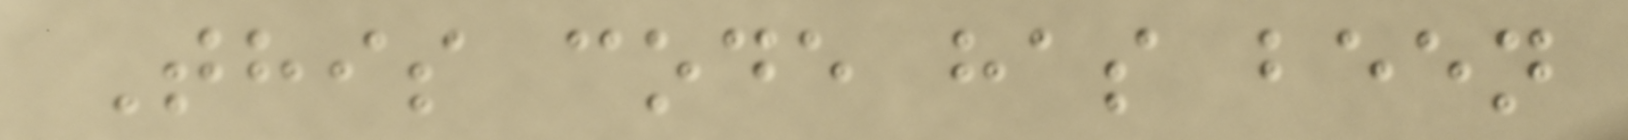This code has been
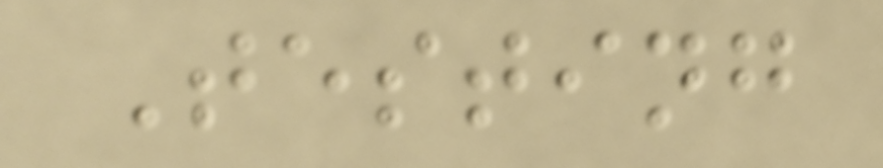Testing
